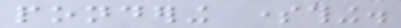pondering something.
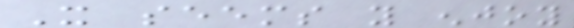It seems you enjoy
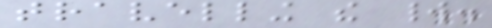travelling the world.
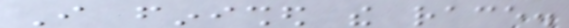I finished the race.
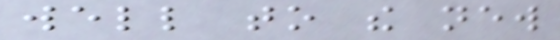well to the new
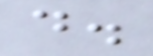do.
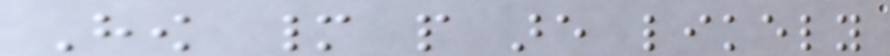How many people are likely
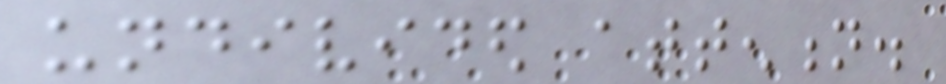undivided attention.
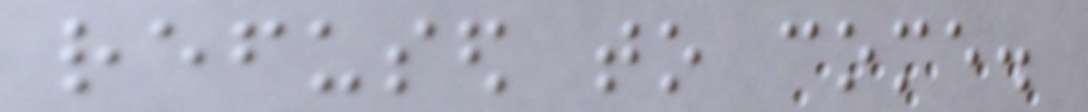refused to come.
